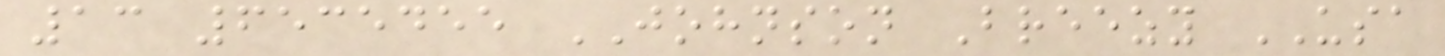13 6535455 JOHNSON Breezy USA
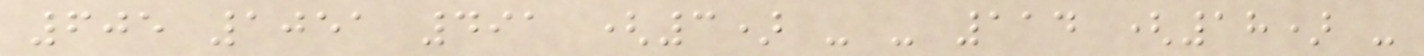605 1051 491 (3) - - 114 (18) -
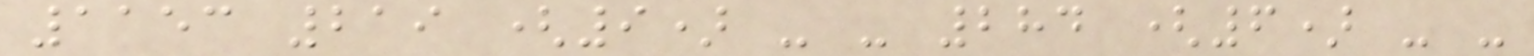1153 219 (9) - - 284 (6) - -
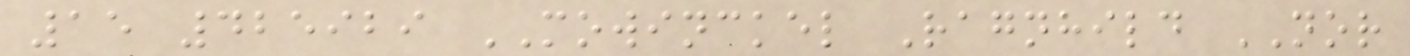15 425929 MOWINCKEL Ragnhild NOR
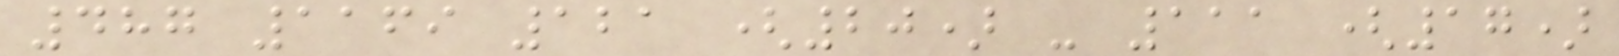487 1169 121 (20) - 111 (17)
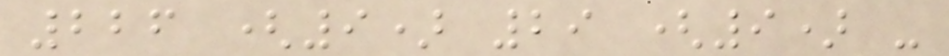226 (9) 29 (9) -
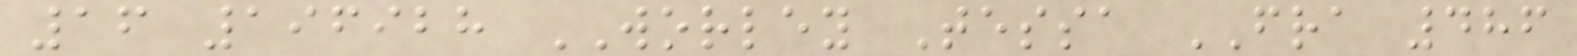16 196928 WORLEY Tessa FRA 486
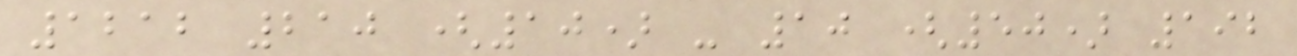1212 210 (10) - 10 (50) 192
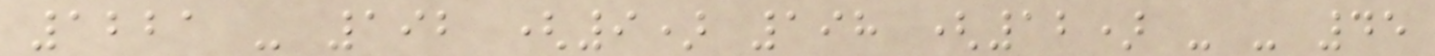1221 - 192 (9) 198 (12) - - 45
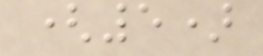(5)
